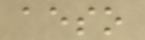aeso
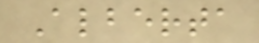Alberta
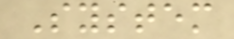System
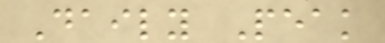Daily Peak
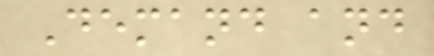Demand and
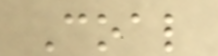Coal
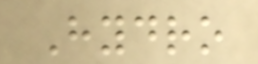Hydro
